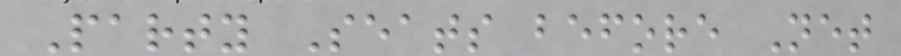Party Seats before Net
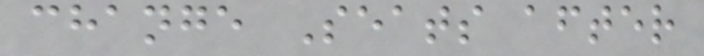change Seats after
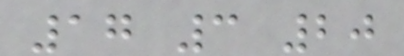17 3 20
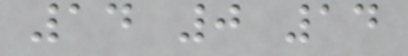14 0 14
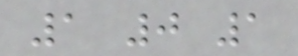1 0 1
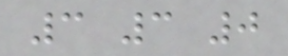3 3 0
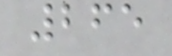265
